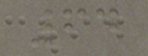64
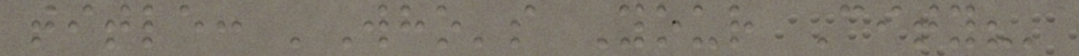title: 'Who's Your City?'
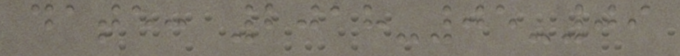date: 2018-05-09
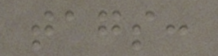tags:
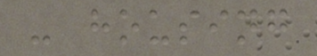- housing
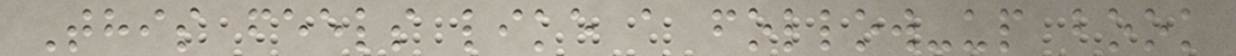This feels like a follow-up book
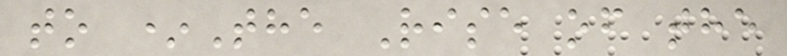to *The Rise of the
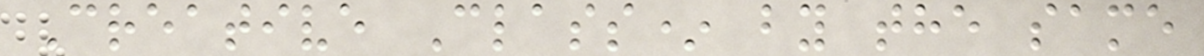Creative Class* by the same
